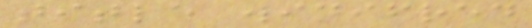title winifred
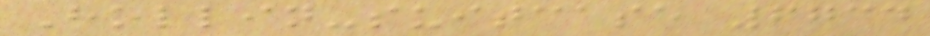Hollin-suitcase 6734
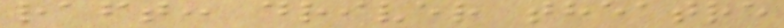raft: driver theatre
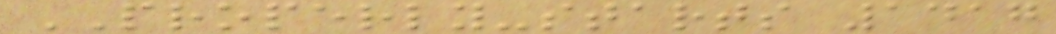PROPERLY-starts 1417
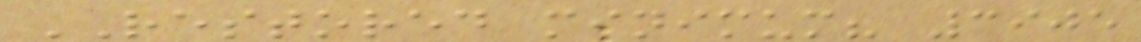RESTORED minimum? 3905
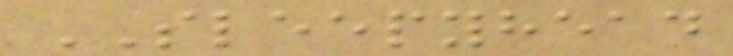SLEEPYHEAD
